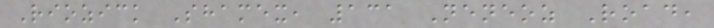Riozick Shamex, 131 Neneoz Road,
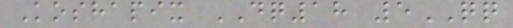Koshapix DQ18 5QQ
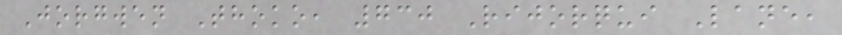Jorgwen Thoko, 730 Rijorqui Lane,
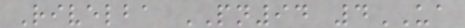Rivelba PN94 4UA
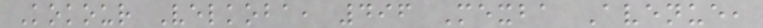Kokour Velkoba, 496 Mexba Avenue,
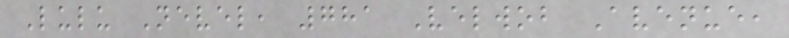Lulu Nevel, 781 Velwob Avenue,
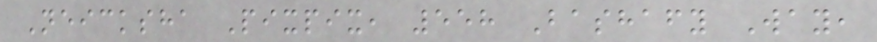Neicksha Pixpix, 558 Bashafy Way,
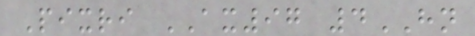Pixri AX97 4HN
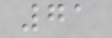71
